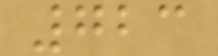723
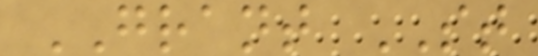GRANT ST
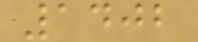1402
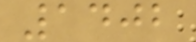1402
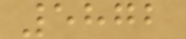5872
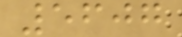5607
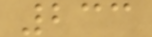233
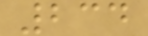234
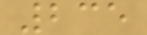235
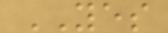YES
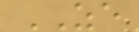ZE
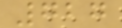727
